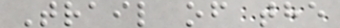Trail of the
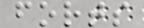forts
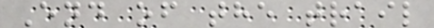End of the trail
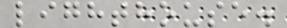lighthouse.
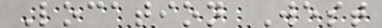Location West
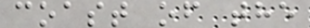coast of the
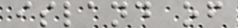island of
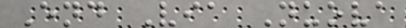End Via Nuova
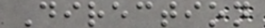Direction
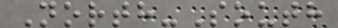North-South
